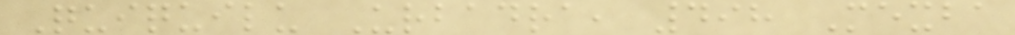Quiquilu Urbadra, 498 Mexba
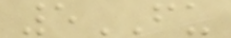5FU
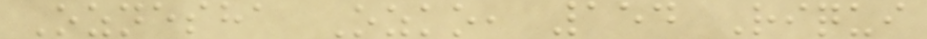Oznesha Ozko, 154 Riqui
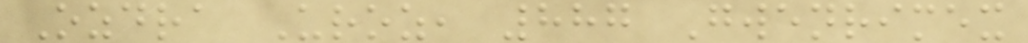Ozdra Uroz, 887 Gwenrimex
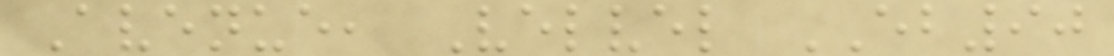Avenue, Velvel EB90
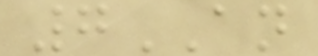7AN
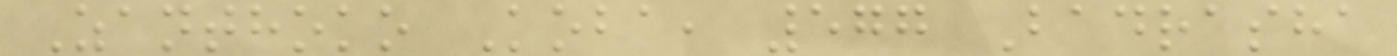Zanthoko Koba, 577 Badrasha
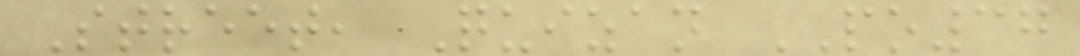Street, Quizan PO37
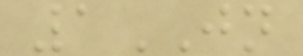1JN
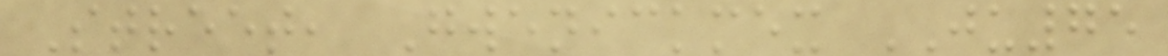Street, Gwenickmex JU75
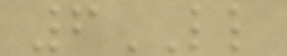6LL
